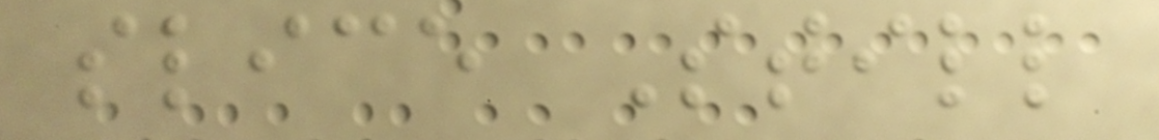slice Still
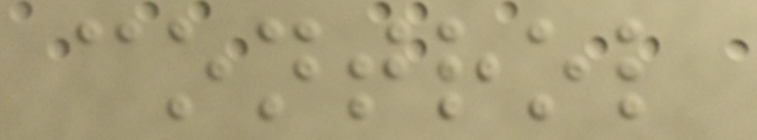control
